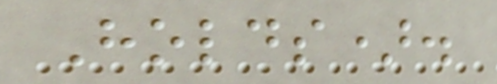Holds).
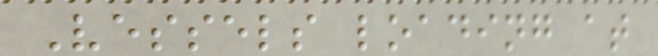Vessels loading at
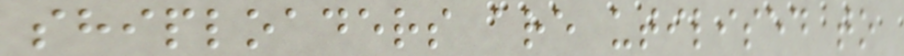shiploaders are utilised to
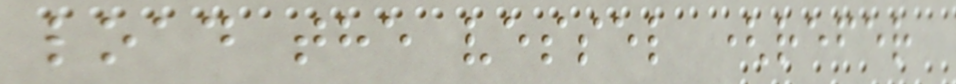load the vessel (refer
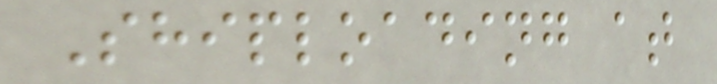Shiploading at
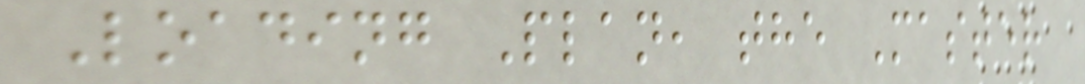Loading Plan, the Master
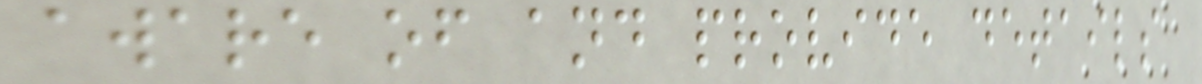aware of and provide details
